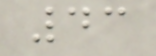43
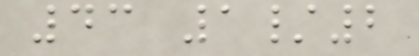43 1/2
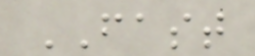FAST
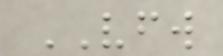VFW
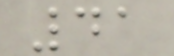41
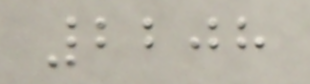2208
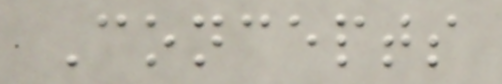Concepts
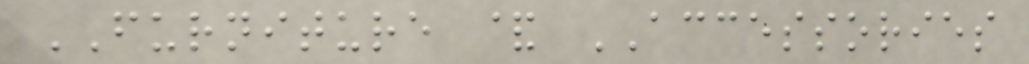FURNITURE & ACCESSORIES
